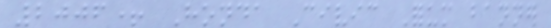2006+ Honda Civic Forum banner
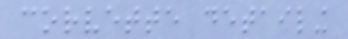corvette detailing
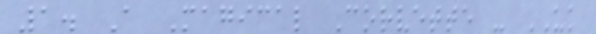1. A Magical Corvette - UK
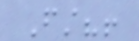First?!
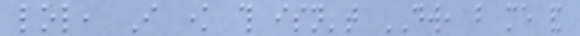lol, I know this isn't DW, but me and
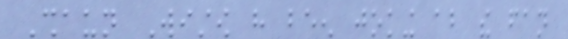Shaun Wistow have been joking about the fan
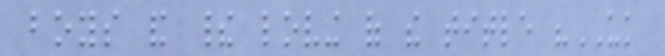boys and their loving of the title "UK
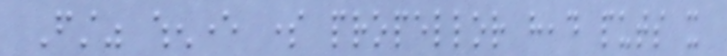First" whenever some propellor head puts it
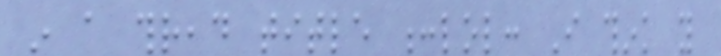in a thread title :lol: I think you
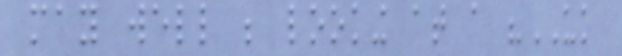may well be looking at a "UK
